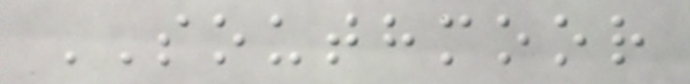SOUTHMOOR
